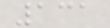131
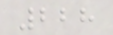228
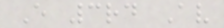E 3rd Av
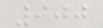900
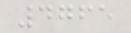4765
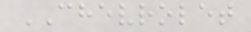CHEVROLET
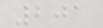201
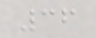36
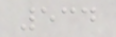534
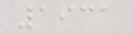1931
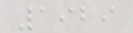1929
